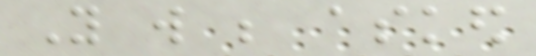You will be asked
